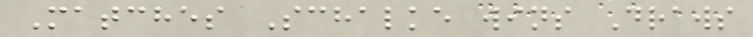Matches Schalke wins Draws
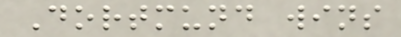Dortmund wins
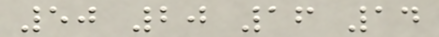50 20 16 14
